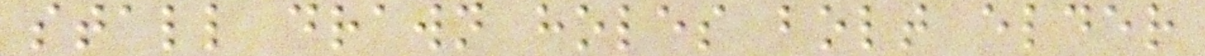stall drawn holes bolt elder
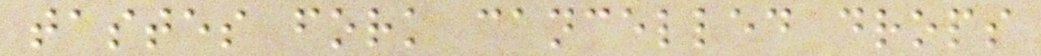tastes fork cancelled drops
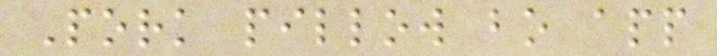Pork pillow bo app
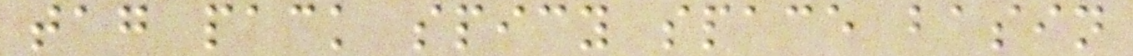tag pack spicy space basin
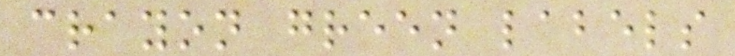crayon green labels
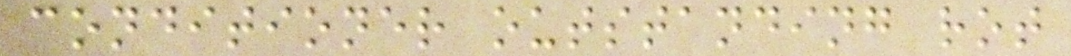conditioner outstanding rot
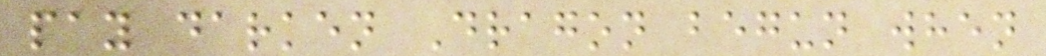pay darken Dragon begun when
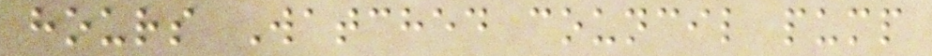hours Watched council pump
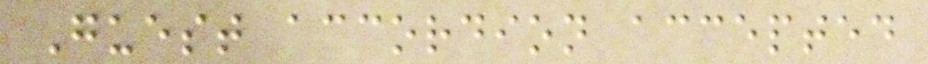Guest accordion accepted
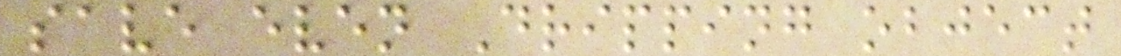save even Dripping object
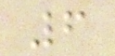6
